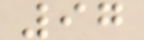97
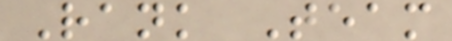Rank Team
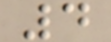4
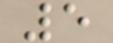5
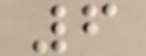6
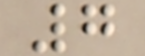7
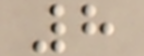8
